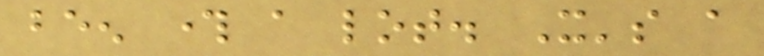been through a lot. It's a
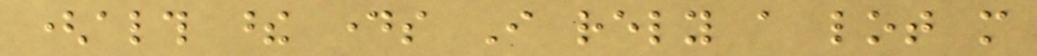(although these days I rely a lot more
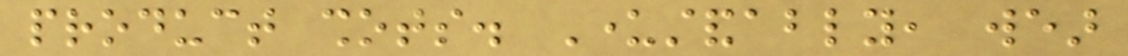product shots. Understandably, wear
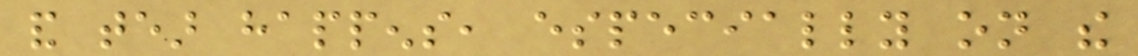and tear happens, especially on the
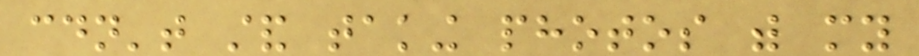couldn't stand taking photos with my
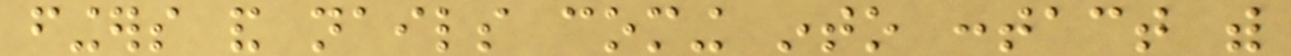fingers and nails coming into contact with
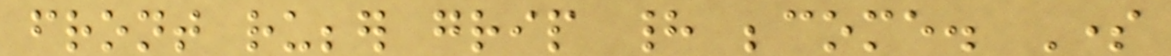front rubber grip had become. Some
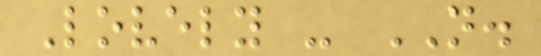Lovely - NOT.
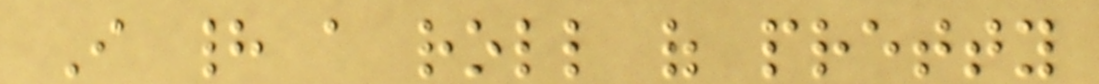I had a roll of pretty
